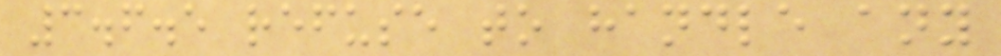3.6.5 refuse to handle any
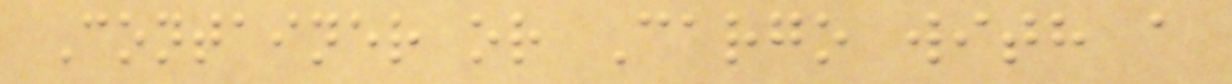Container or Cargo with a
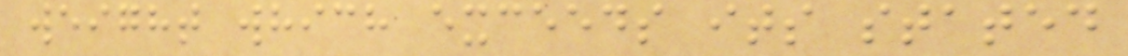weight which exceeds its stated
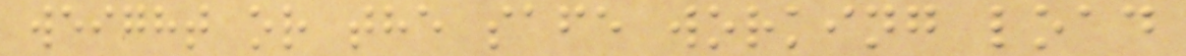weight or the safe working load
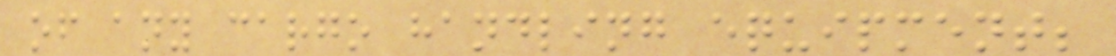of any cargo handling equipment;
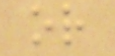or
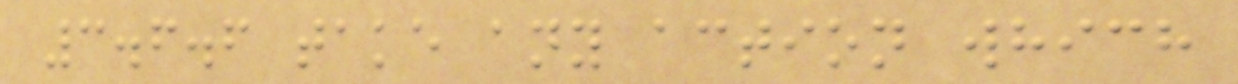3.6.6 take any action which
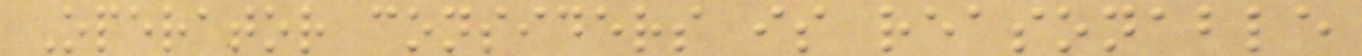Operator considers is reasonable
